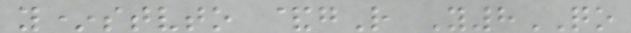y*stvto &gR Y8QO
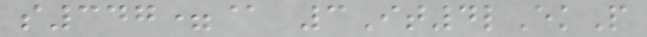s347=@ 3It4lEkP
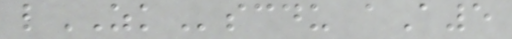lZKscdu aA5
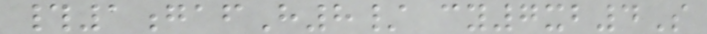#1gafH8/ cy7xb4S
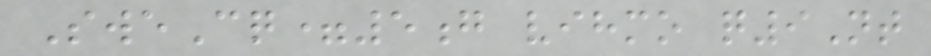SweCq=5g vihmo q9Nt
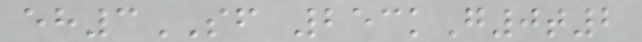eh3SF 253kG0t2
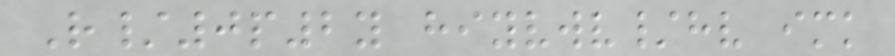R/0p2y hiyvwv/hv imk
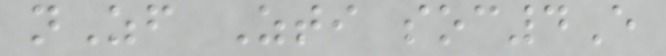nZf Zti soc4E
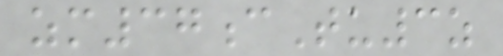zm37cTu3z
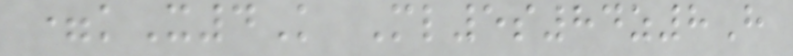=kX4K Ml5s84z8H
